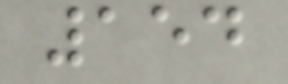154
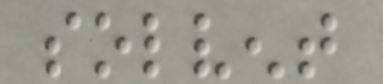solvent
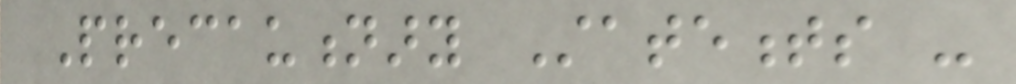Precautionary Statements -
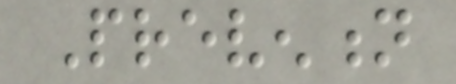Prevention
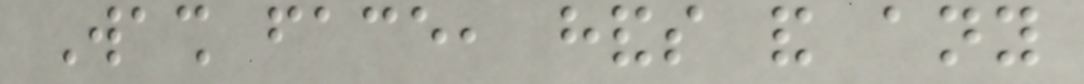Wash face, hands and any
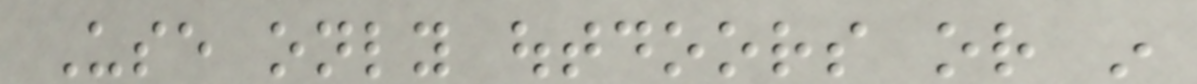Use only outdoors or in
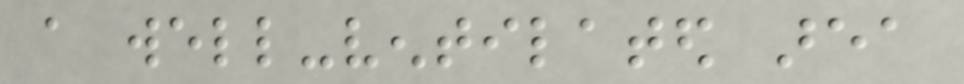a well-ventilated area
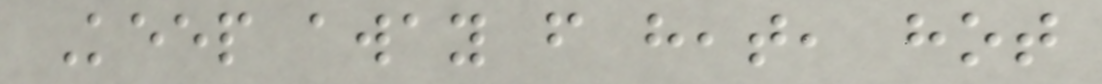Keep away from heat, hot
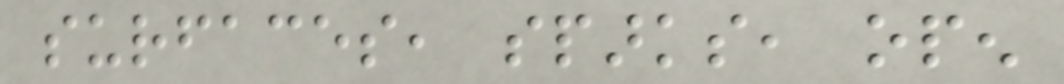surfaces, sparks, open
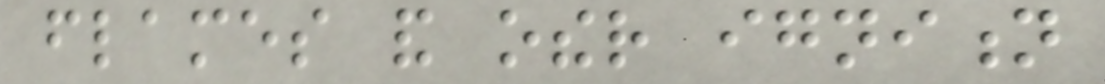flames and other ignition
